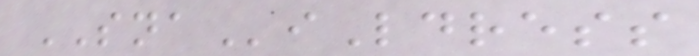SNAiLdress
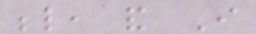below, and I
